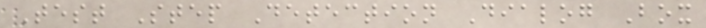Test Step Detection Dialog Box
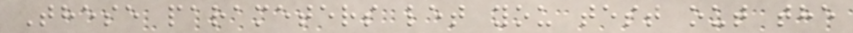These parameters let you test out the
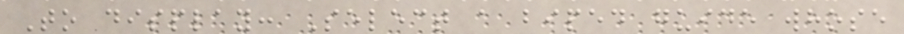To display: Select a biped guide whose
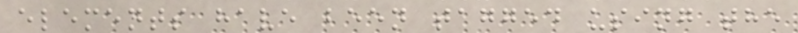elements have been tagged using the
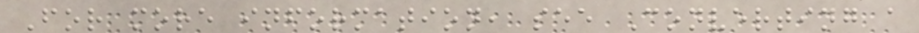For more information, see Converting a
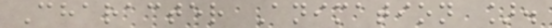Character Animation ].
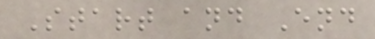Start and End
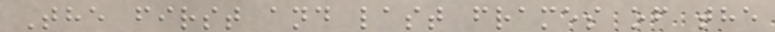The first and last frames of the
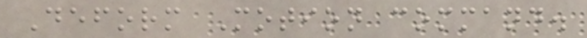Deform Motion command.
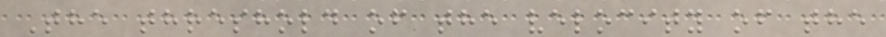The threshold of the velocity of the
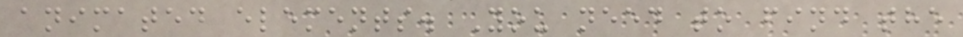animated elements. You need to find the
